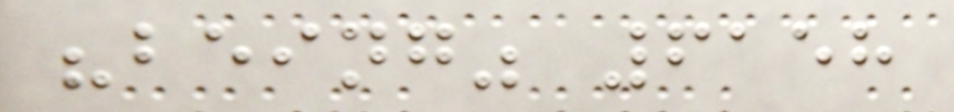"being" 6158
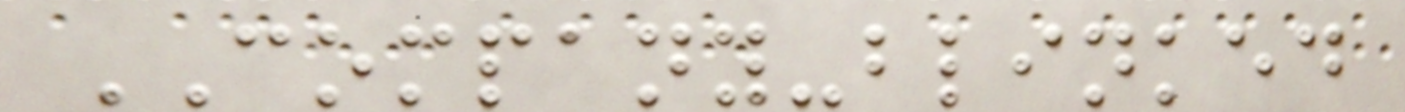COMPANY-blinked
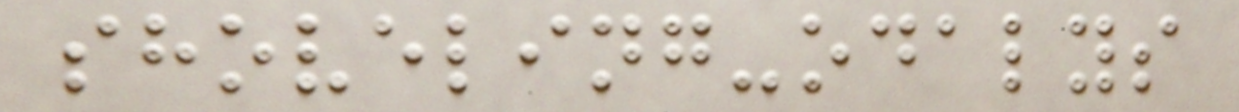shoveling-odalys
